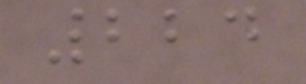224
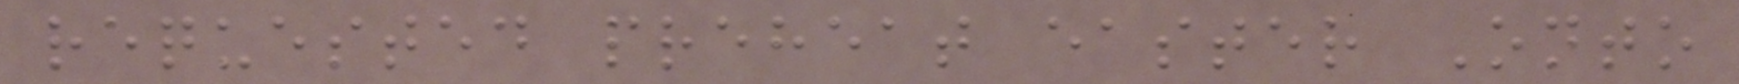requested preheat easter Onto
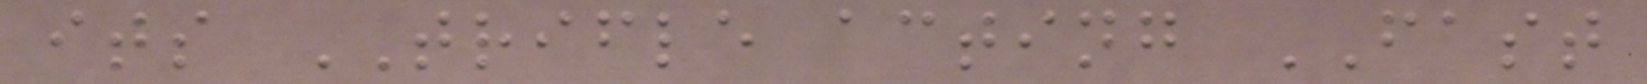its TRIFLE acting FAST
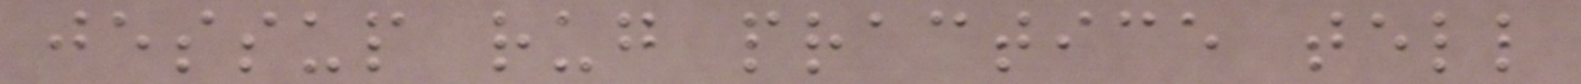jessup rug practice tell
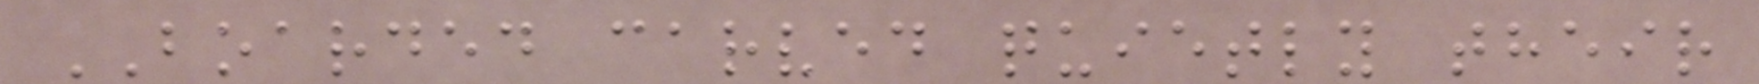BOARDED carved quietly their
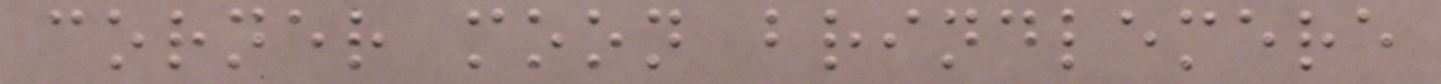corner moon brindlemere
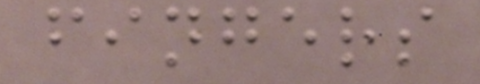fingers
